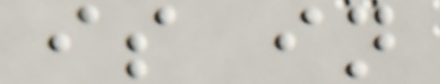is in
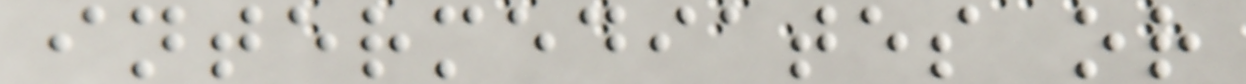intermediates or
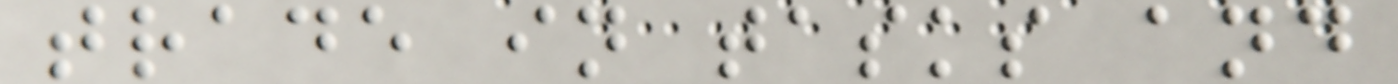trade in tasks and
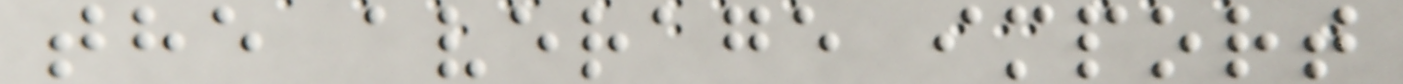the average import
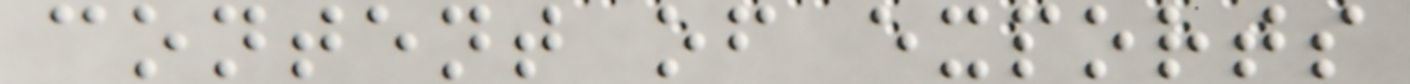content of exports
